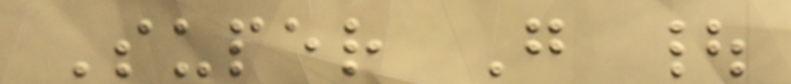Super G |
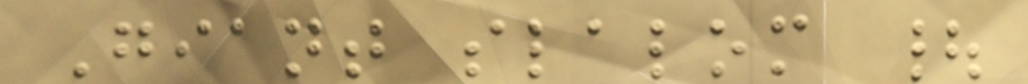Giant slalom |
